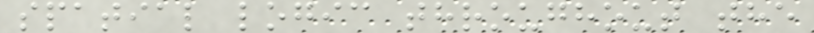spatial logic throughout the
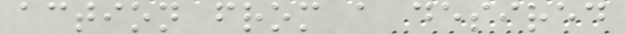action from a desired
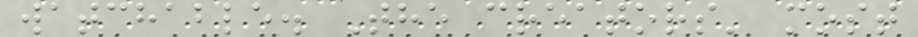watchable. The creators' most
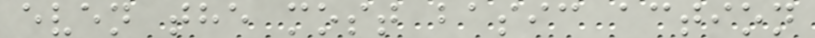even the most basic action
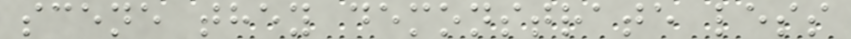scene they demonstrate less
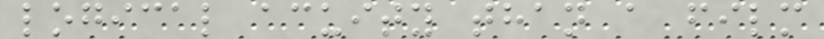logical acuity than a film
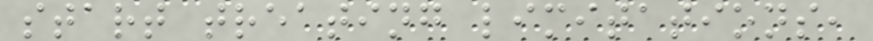start treating limitations,
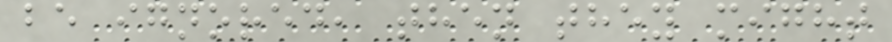be ignored, then they might
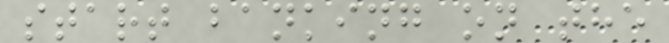start banking on the
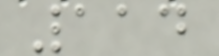114
